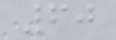60
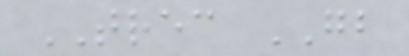TREC GB
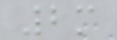2m
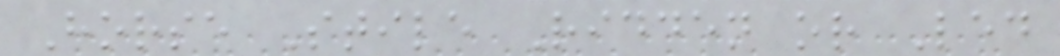Horse Stile Ridden or Led
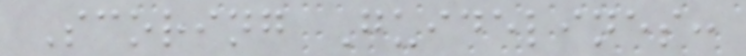Scoring Guidelines:
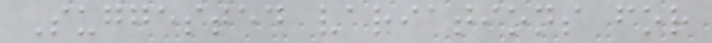Suggested variations for
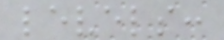levels:
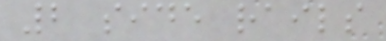2 side rails
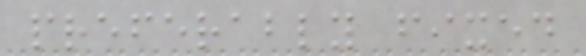preferably fixed
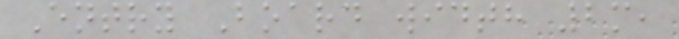Entry Board width 2m,
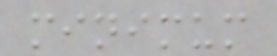minimum
